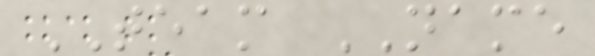TEAM NAME
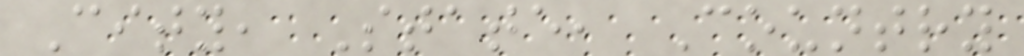City, State, Country
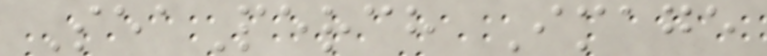SeaPerch Image
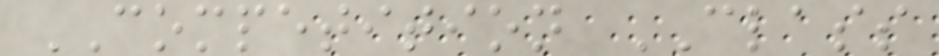COMPETITION CLASS
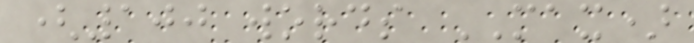(100 words MAX)
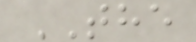THE
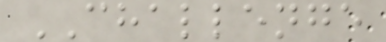CHALLENGE
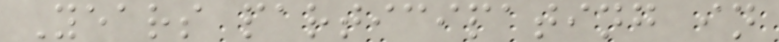Years participating in
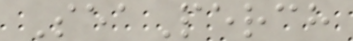SeaPerch
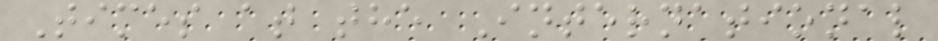Times at the International
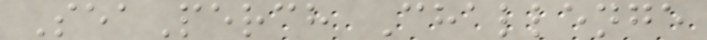SeaPerch Challenge
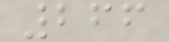266
